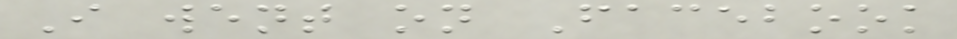I went on Facebook
